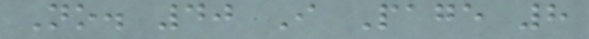No. 40 I Page 8
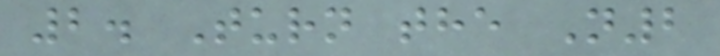2. Turn the N2
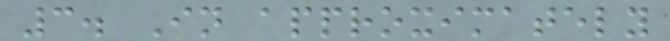3. In approximately
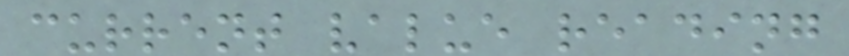current value reading
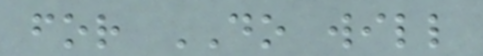for DO will
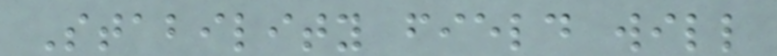Stability field will
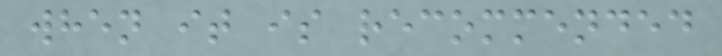when it is recommended
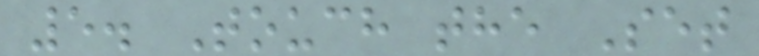5. Touch the Set
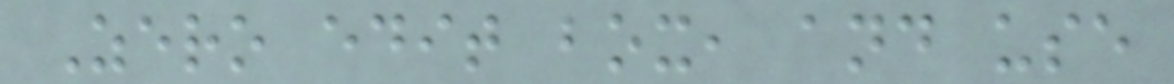Zero edit box, and use
